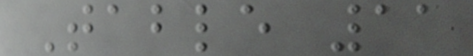Table 11
